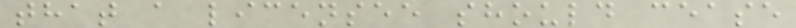that a licensee should cease
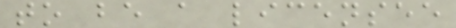to be a licensee
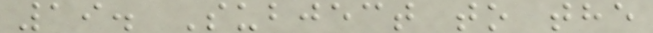19. Subject to the
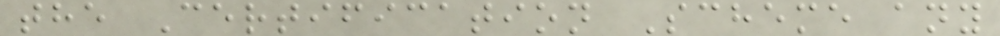the Certification Scheme any
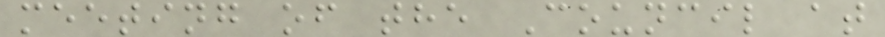meeting of the Council at
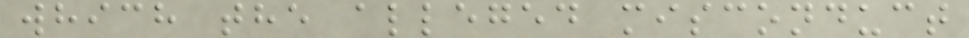which the alleged misconduct
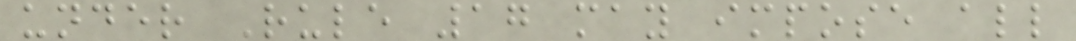under Rule 17 may impose all
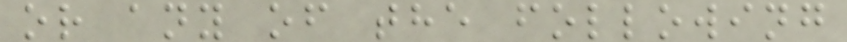or any of the following
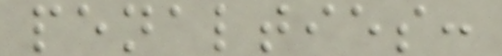penalties:
